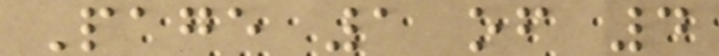Page 1 of 4
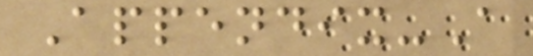Appendix-A
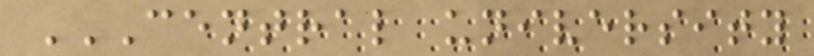CENTRAL UNIVERSITY
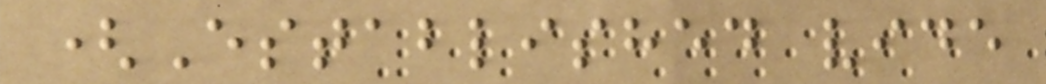(Established vide
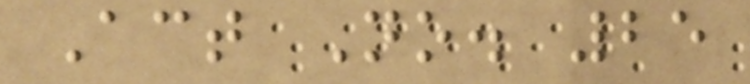Act No. 25
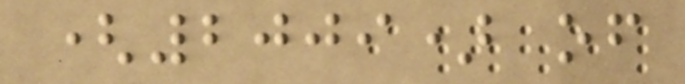(2009) of
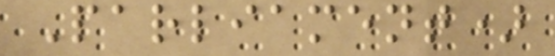Parliament)
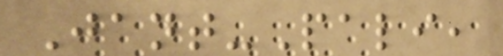Jant-Pali,
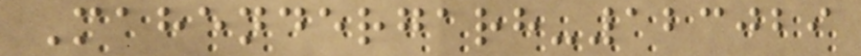Mahendergarh-123029
